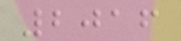2016
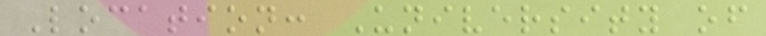Location: University of
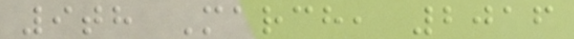9th March, 2016
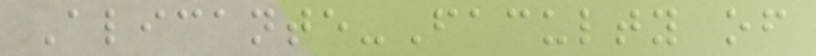Alicante-Faculty of
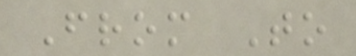From To
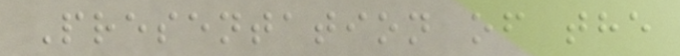Presentation of the
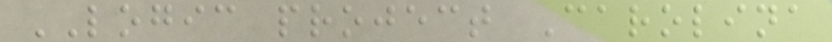LOGIC project Carolina
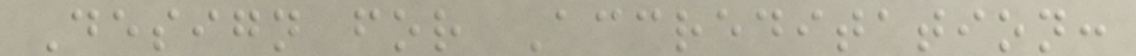Design for Accreditation:
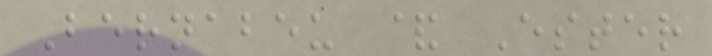Bernabeu & Ester
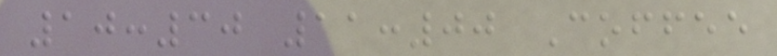10:30 11:00 Coffee
